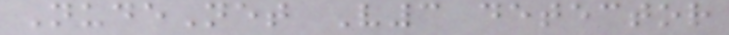NudeNet V3 detector
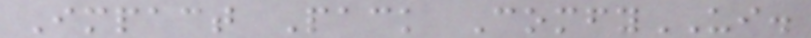Impact Pack ComfyUI.
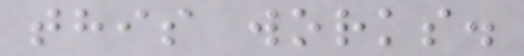this works.
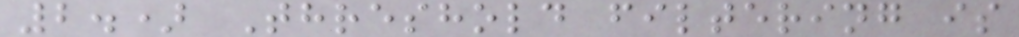2.) Threshold filtering is
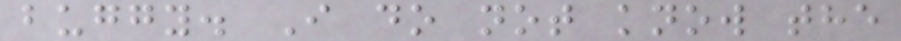buggy. I do not know the
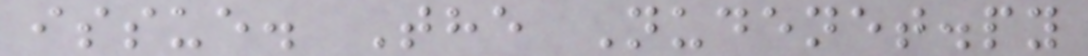issue. The Nudenet.py
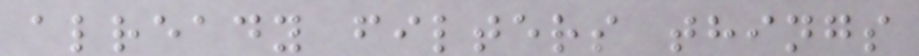already filters things
